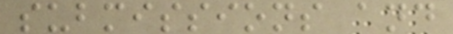submissions and
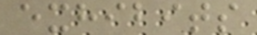exhibits
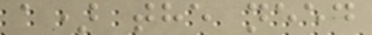a) the need
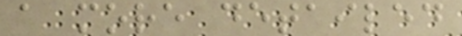a more detailed
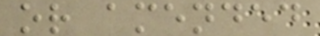or amended
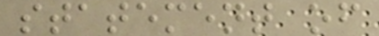statement of
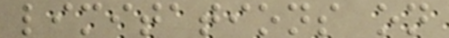limitations on
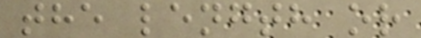the length or
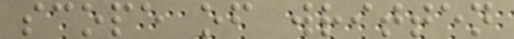scope of written
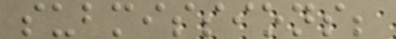submissions;
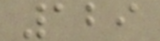129
